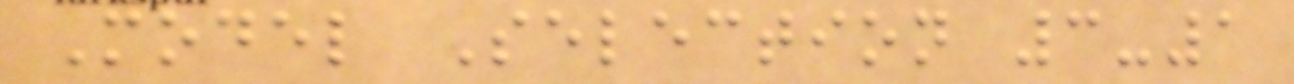Model Selection 3-1
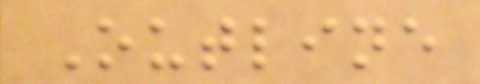Outline
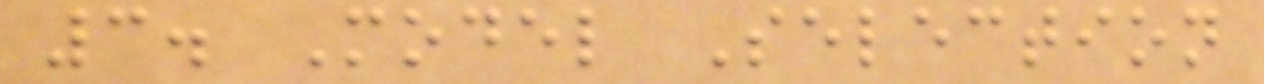3. Model Selection
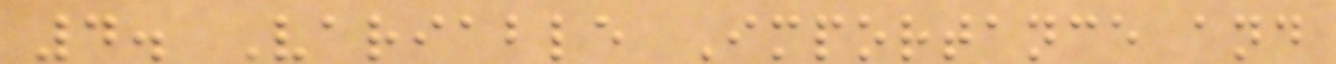4. Variable Importance and
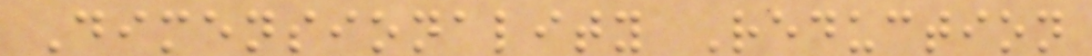Dimensionality Reduction
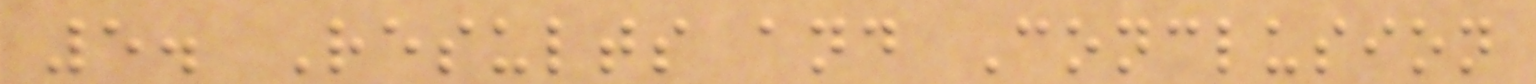5. Results and Conclusion
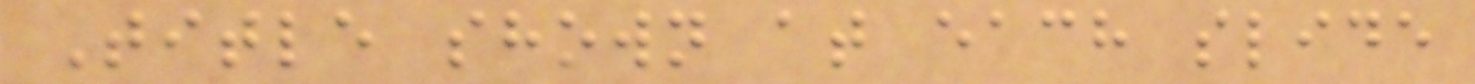Title shown at each slide
